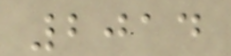2014
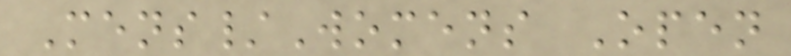Mens/Womens Open
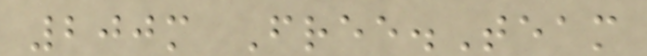200m Free.Team
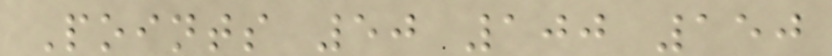Points 50 100 150
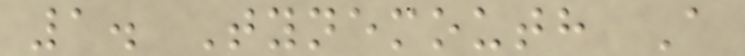1. Tynemouth A
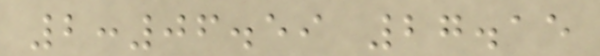2:06.59 27.15
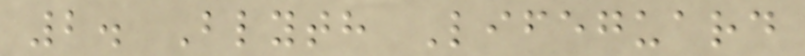2. Blyth Lifeguard
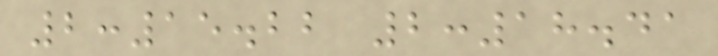2:15.22 2:18.41
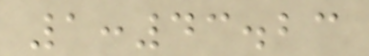1:43.23
